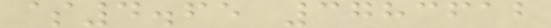$4.65 3783612
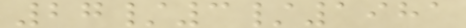27/3/1981
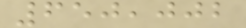650,002
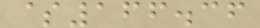$166.36
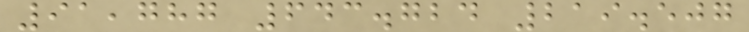91,787 643.724 219.507
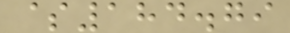$184.79
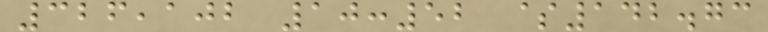326,102 10:52 $142.73
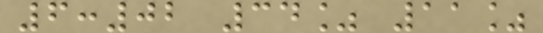6:02 34% 11%
